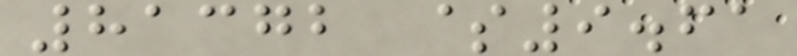81372 $9.61
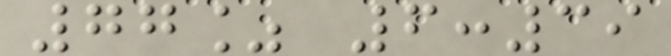77% 6:39
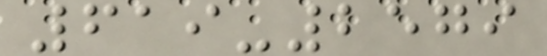619-2579
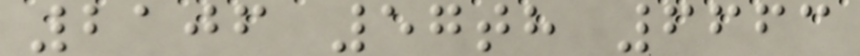2106 57th 6663
